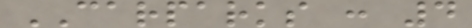CARPARKS : 4
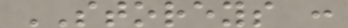STOREYS :
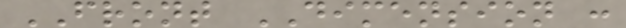FRONT DIMENSION :
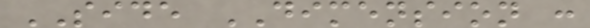SIDE DIMENSION :
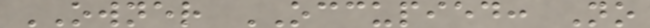OWNER OCCUPIED: No
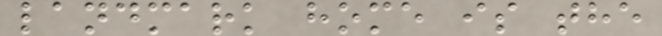landmark home is the
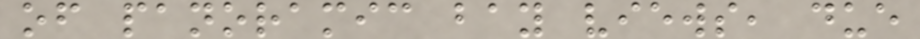of panoramic bay views, due
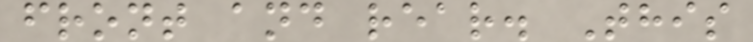front and rear. This
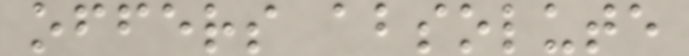offers absolute
